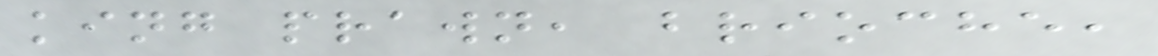king prawn, brioche,
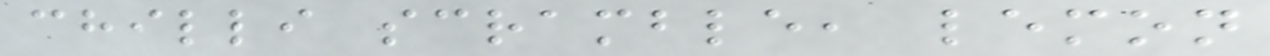chilli scramble, lemon
